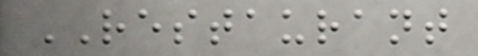RESTAURANT
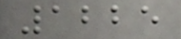1225
